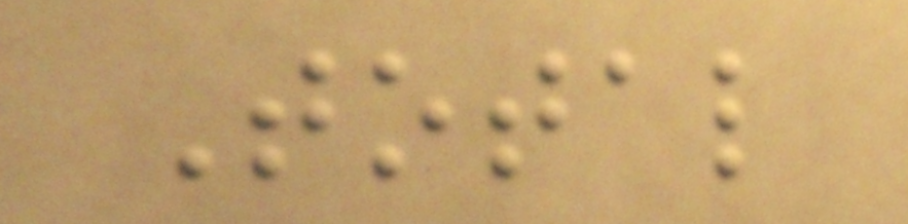Total
